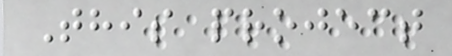This project
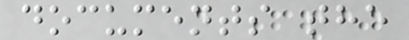documents the
